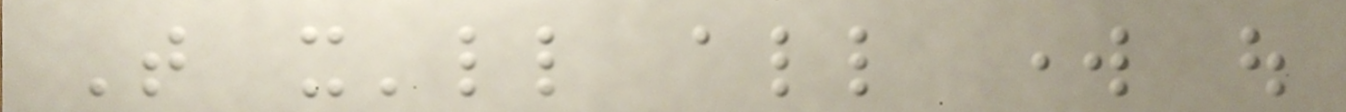That it'll all work out
